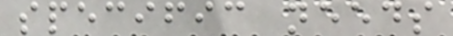specific needs
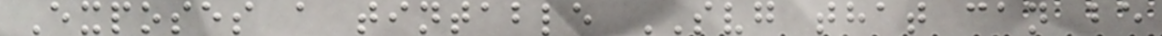Exposes a tintable SVG that can be
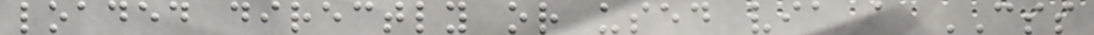loaded directly or used via a CSS
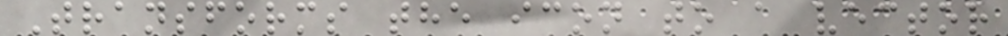Transforms the icon to a vector
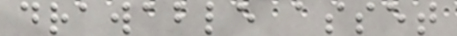drawable asset
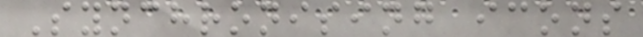Synchronising icons
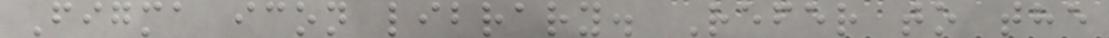Figma icon library. Refer to the
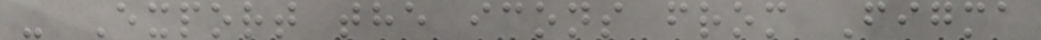- Export the icons from Figma
